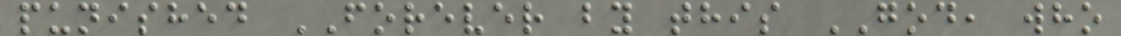punished FOREVER by this GOD, who
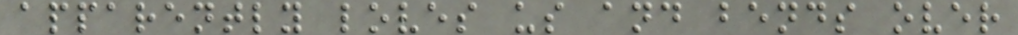apparently loves us and bends over
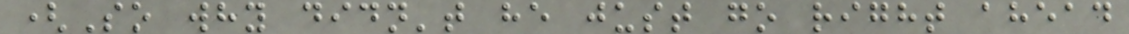(So why didn't he just go right ahead
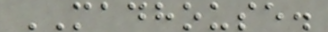MADHOUSE.
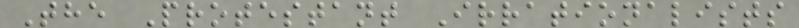The Protestant Irrationalists
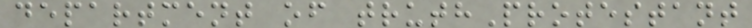department of truthProtestant
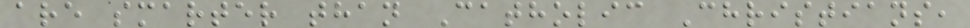are smarter than Catholic Christians,
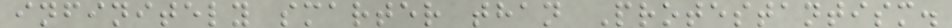infinitely smarter than Protestantism.
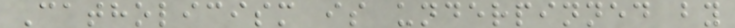Catholicism is underpinned by
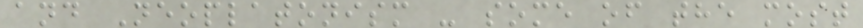and Neoplatonism - some of the most
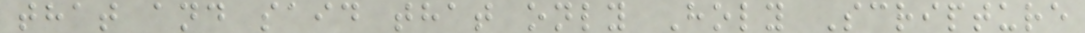that and said that only Holy Scripture
